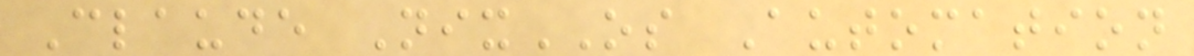Claude NixOS Automation
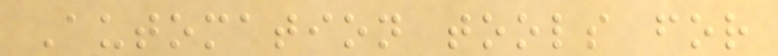Automation tools for
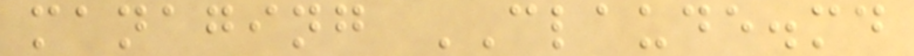managing CLAUDE.md
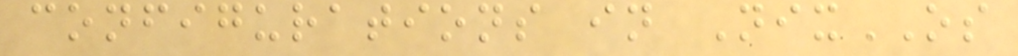configurations in NixOS
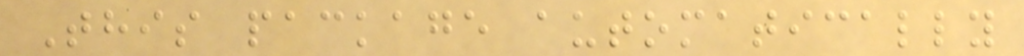This package automatically
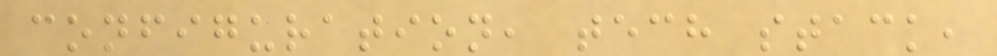configuration, tech stack,
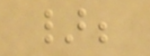};
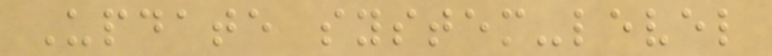Update system-level
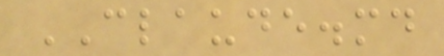CLAUDE.md
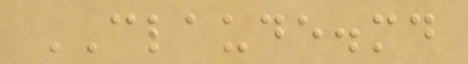CLAUDE.md
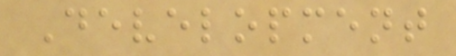Development
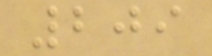209
